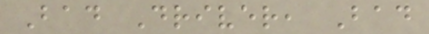Bad Driver, Bad
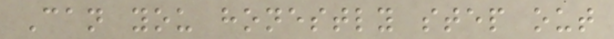Can you honestly step out
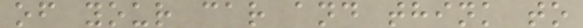of your car and think to
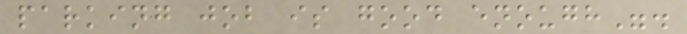parking job is good enough".
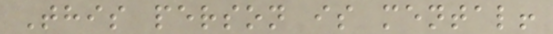This person is mental!
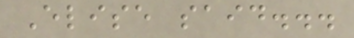Elise said...
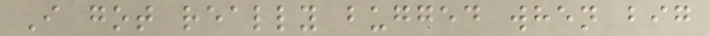I got really bugged when big
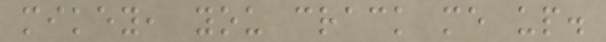mikey, you crack me up.
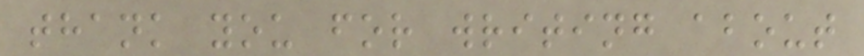thank you for writing about
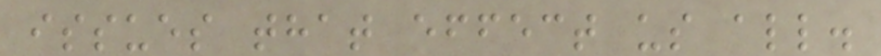issues that effect us all.
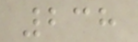238
